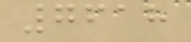7618
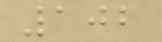102
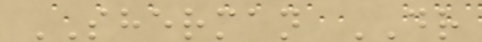SHERMAN DR
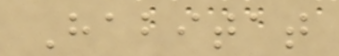Habitat
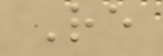Re
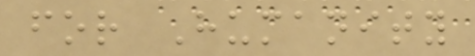for Humanity
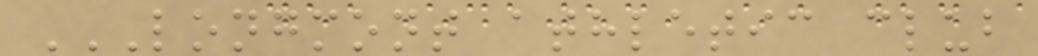LONGMONT ATHLETIC CLUB
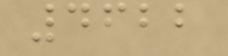4622
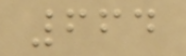664
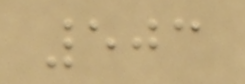503
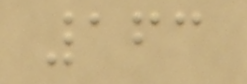163
